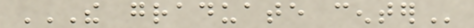THE GRADUATE CENTER
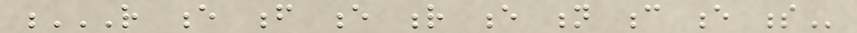R E F E R E N C E S
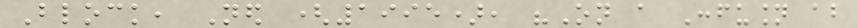Block, Ned (1995), "On a Confusion about
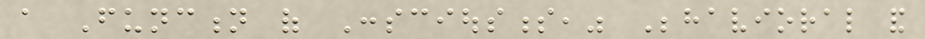a Function of Consciousness," Behavioral and
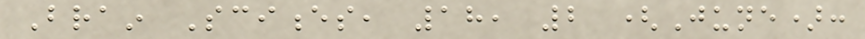Brain Sciences, 18, 2 (June):
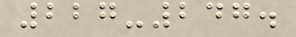227-247.
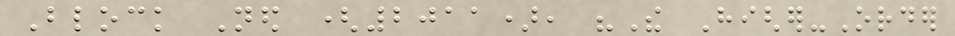Block Ned (2011), "The Higher-Order
